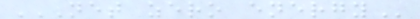NET ZERO ENERGY
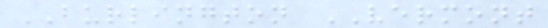BURLINGTON VERMONT
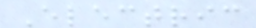Electric
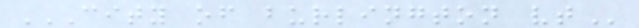CITY OF BURLINGTON VT
